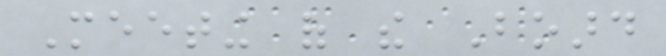Meeting of the Board
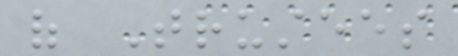of Trustees
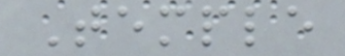Temple
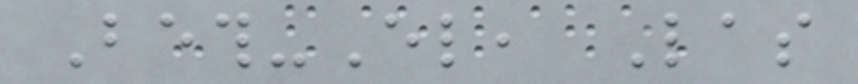Beth-El, Las
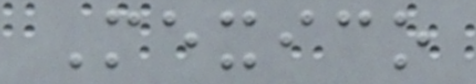Mexico
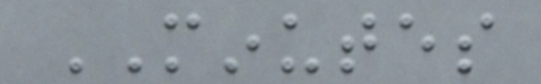MINUTES
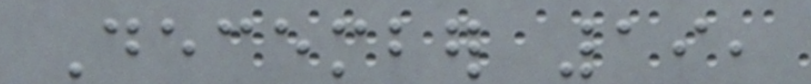December 19,
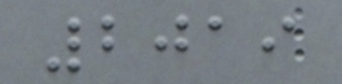2019
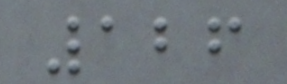126
